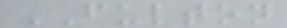FULTON
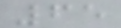65
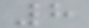8
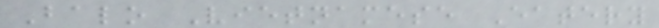Balo Vietnamese Eatery
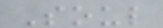Soul
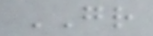GR
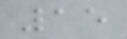15
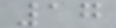17
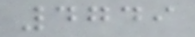4749
